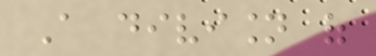A division of
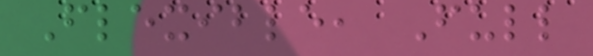Flexible, Full
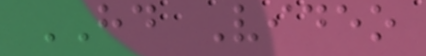HD Video
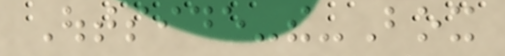Outside-the-Box
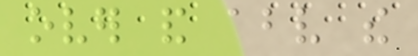over and above the
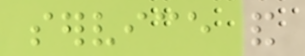service and
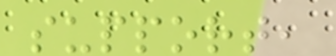support,
